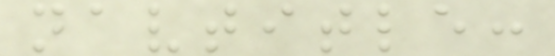navtitle:
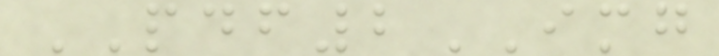PDF2IMG
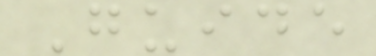Guide
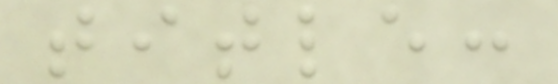title:
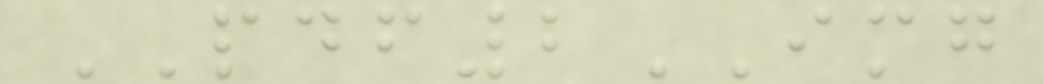PDF2IMG
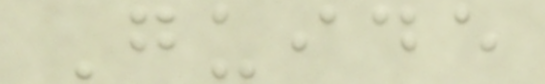Guide
